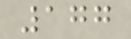177
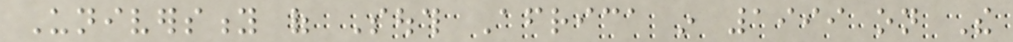University of South Africa in 1999 on The
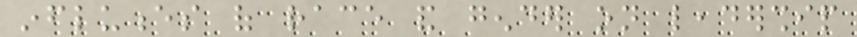influences of race and gender on leadership
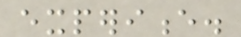experience.
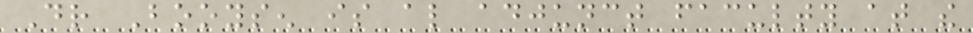Dr Booysen is also adjunct faculty at the
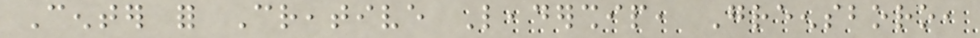Center for Creative Leadership, Greensboro,
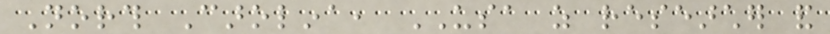North Carolina, USA as researcher and
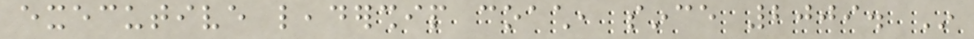executive leadership coach, since 2009. In
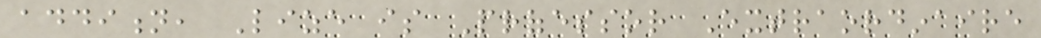addition, Lize is Professor Extraordinaire
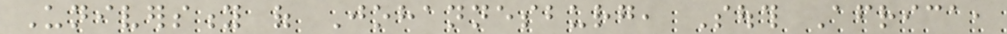University of Johannesburg, South Africa,
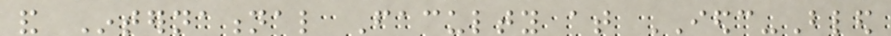and International Faculty at IEDC-Bled
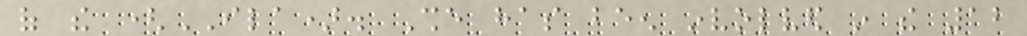of the (ILA). She has been involved in the 12
